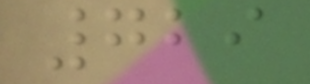729
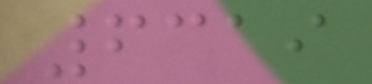6319
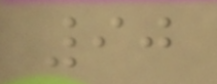90
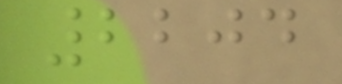2204
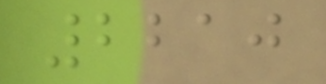2210
